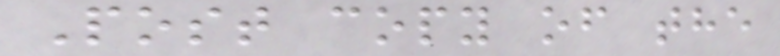Post copy of the
